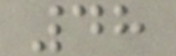48
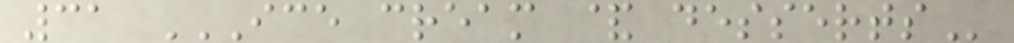31 ICE CREAM & DESSERTS
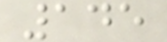145
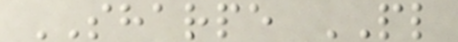SHARPE PL
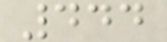444
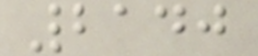2140
